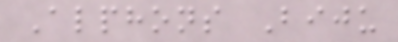Alphons Biju
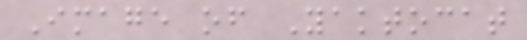Image of Yaktocat
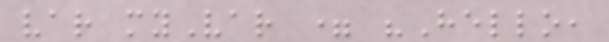var myVar = "Hello,
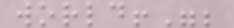world!";
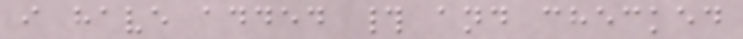i have added # and checked
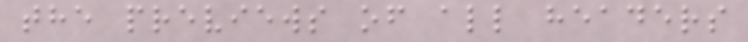the previews of all headers
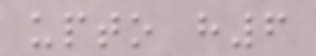upto h6
